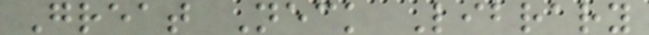Great Neck Library
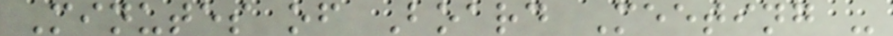Minutes of Board Meeting -
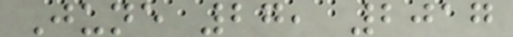June 27, 2017
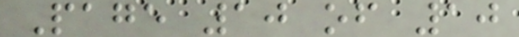Page 10 of 10
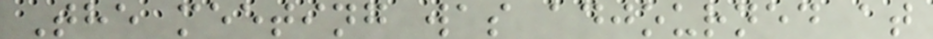The meeting was adjourned at
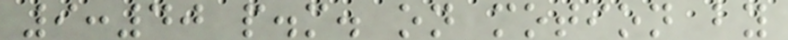9:40 p.m. on motion by
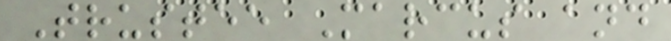Trustee Marcus and
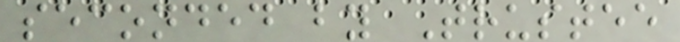seconded by Trustee
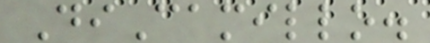DiCamillo.
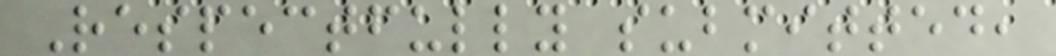Respectfully submitted,
